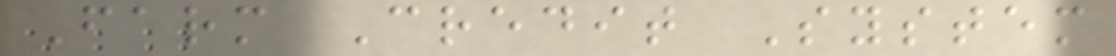Farm Credit System
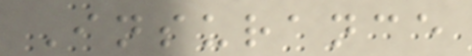Insurance
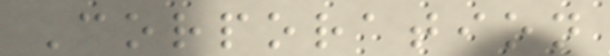Corporation
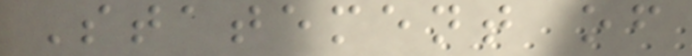Statement of
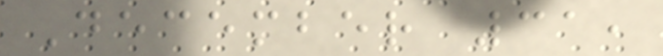December 31,
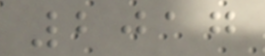2017
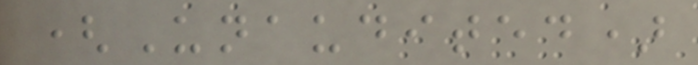(Unaudited)
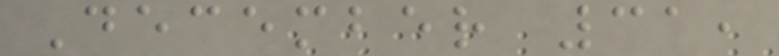December 31,
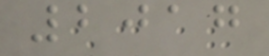2017
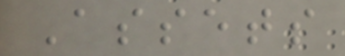Assets
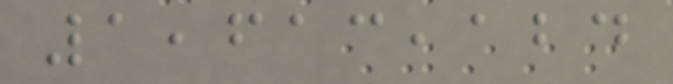1,613,124
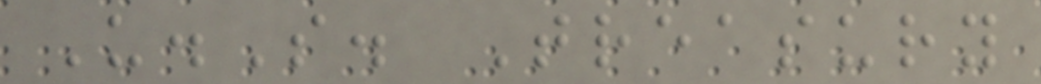U.S. Treasury
